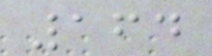164
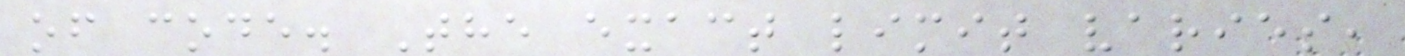of code. The exact limit varies,
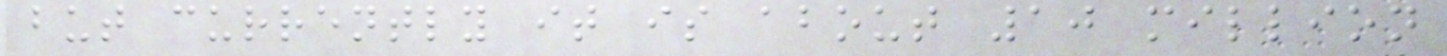but currently it is about 10 million
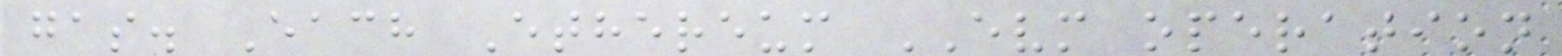gas. Each Ethereum EVM operation
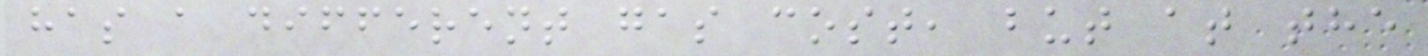has a different gas cost, but at the
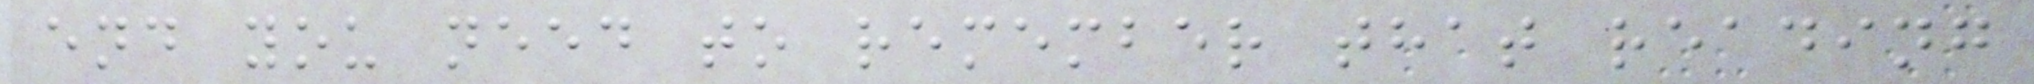end you need to remember that reading
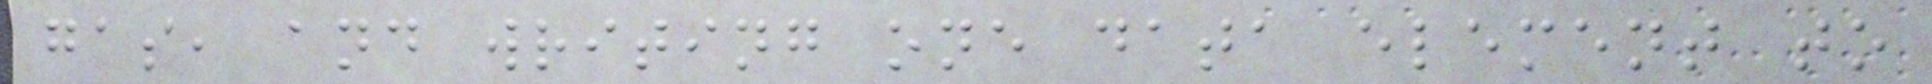gas, and writing one data element to
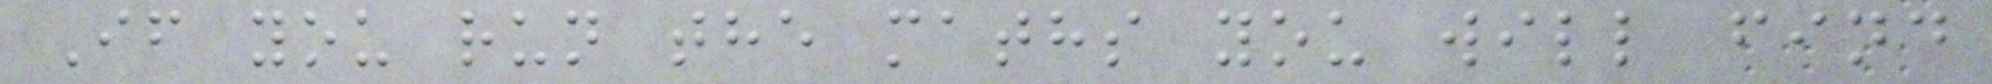If you run the maths you will find
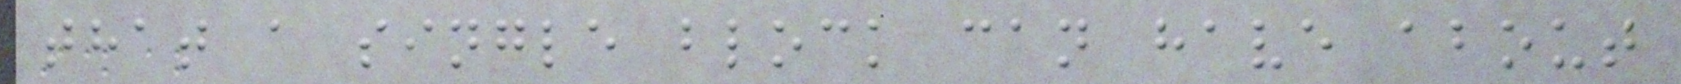that a single block can have about
